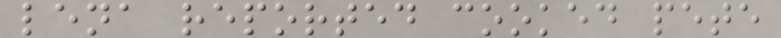lena reported cooked pete
